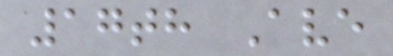17th Ave
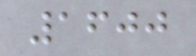1600
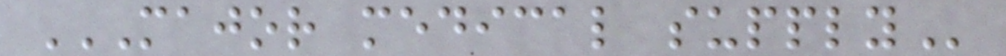MAJOR MEDICAL SUPPLY
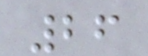26
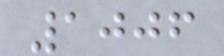1006
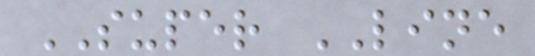SUPER LINE
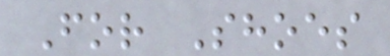For Shoes
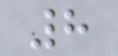8
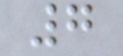7
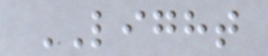LIGHT
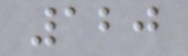120
